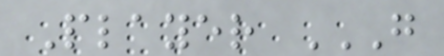Player G
